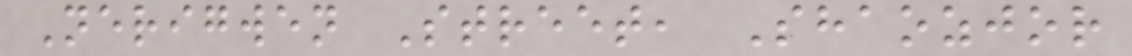Nerigwen Street, Shaozjor
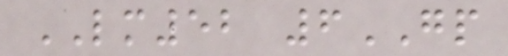LM52 6GP
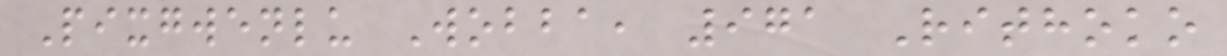Pixgwenlu Wobba, 971 Rithoko
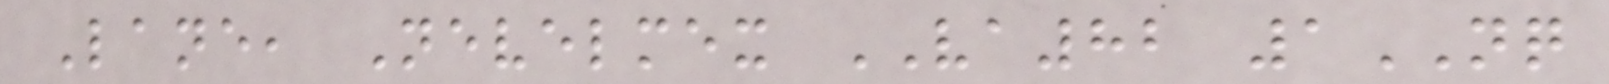Lane, Nevelmex VA82 1NQ
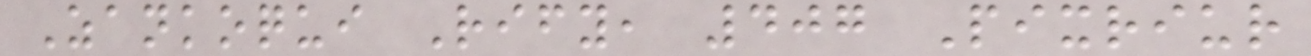Zankoqui Rify, 407 Pixriur
